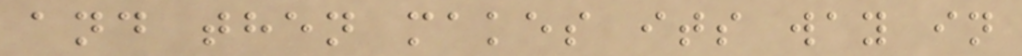and then makes its way in
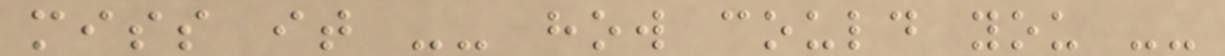miss it -- how could you --
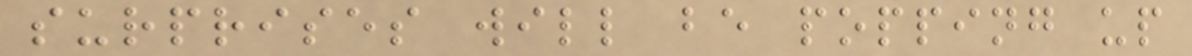surprises will be popping up
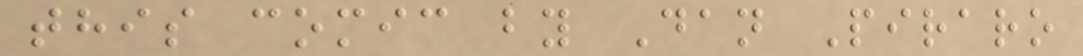this comic by Dan Piraro
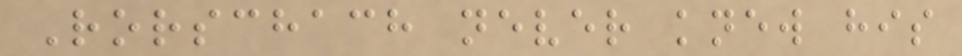Rorschach never knew his
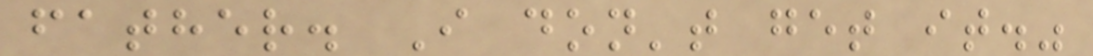father. I don't get it."
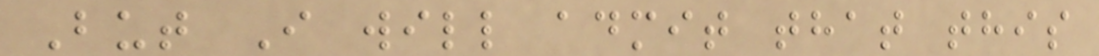But I will admit that this
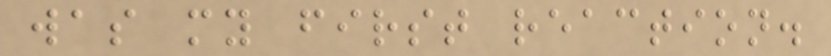was my first reaction.
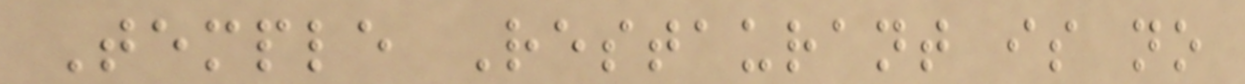Temple Restaurant is no
